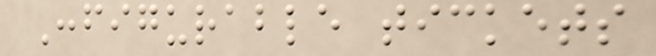Configurable tickets
